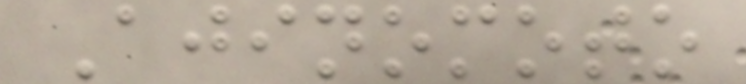Ajinomoto
